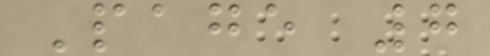Page 7
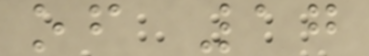of 17
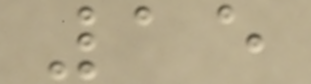15
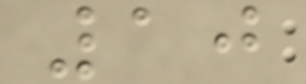10
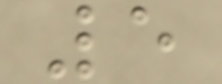5
